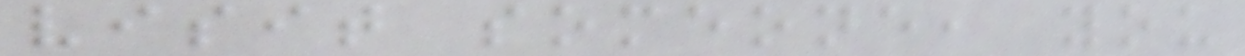visit someone, you
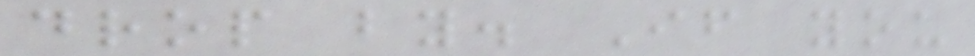drop by. If you
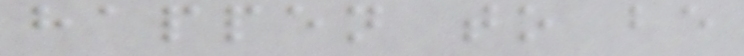happen to be
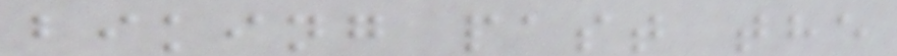biking past the
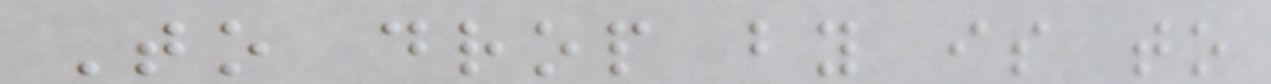To drop by is to
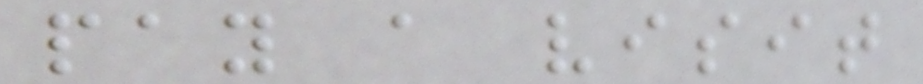pay a visit
